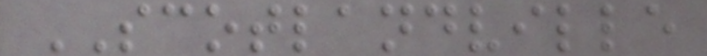SCOTLANDVILLE
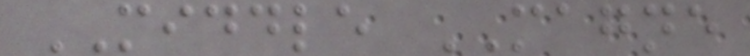MIDDLE MAGNE
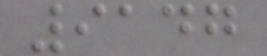9147
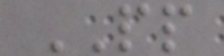PP
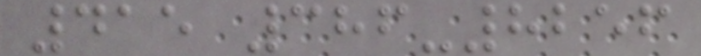415 386-8256
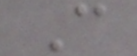C
